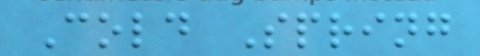Cold Spring
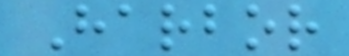Harbor
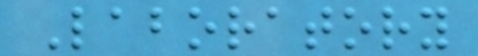Laboratory
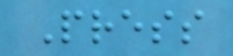Press
